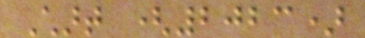Chart (2023)
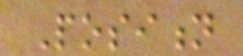Position
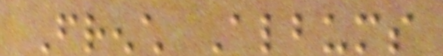French Albums
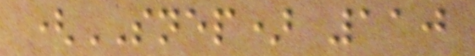(SNEP) 110
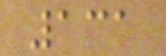131
